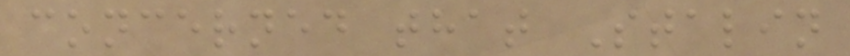concerned that Stalin
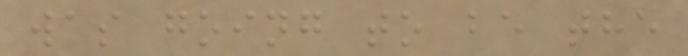was going to be the
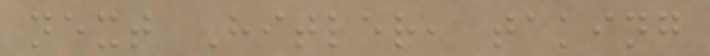next Hitler, taking
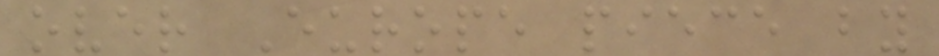over Europe piece by
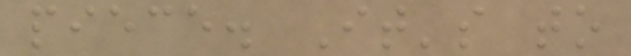piece. It's to
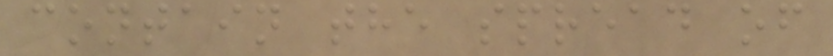contain the spread of
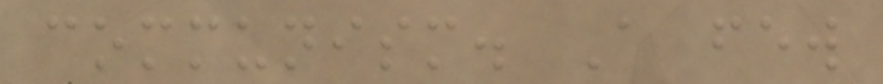communism. A few
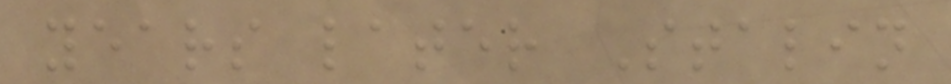years later Stalin
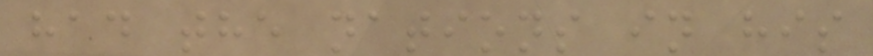had the nations in his
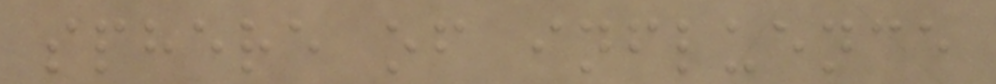sphere of influence
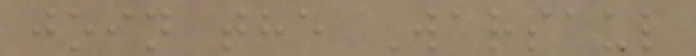join the Warsaul
